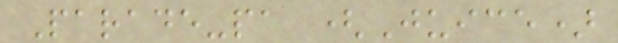Parade-pa (Juice)
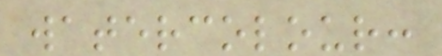watercolour:
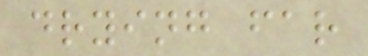drying far
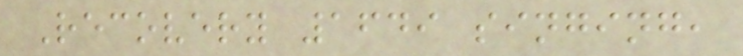Recovery 1649 singing,
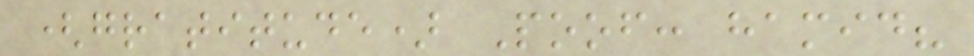(gratitude) Poof: hamid?
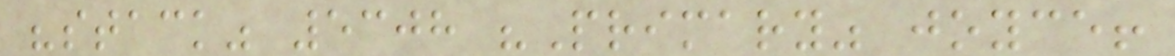"stack" 5308 "Primary" joyce!
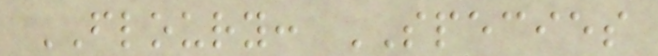FLOURY: SPECIES
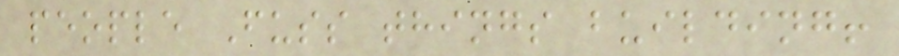people Fuss things building!
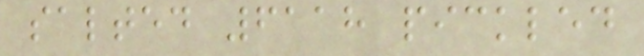salted 6118 pickled
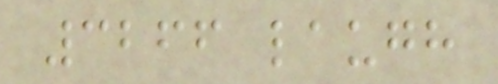3266 laugh
